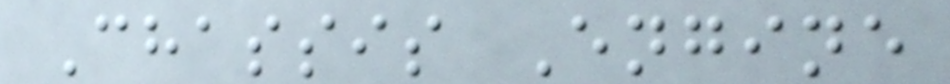Chassis Engine
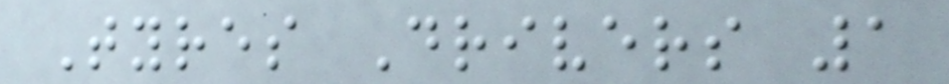Tyres Drivers 1
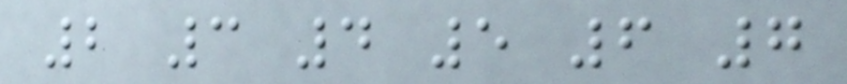2 3 4 5 6 7
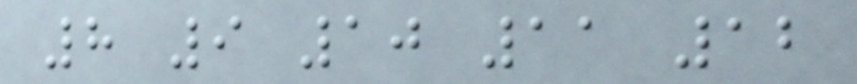8 9 10 11 12
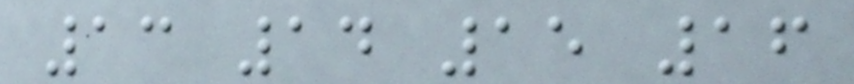13 14 15 16
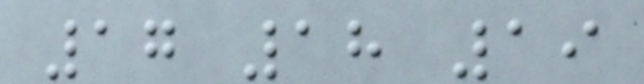17 18 19
